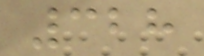328
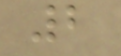2
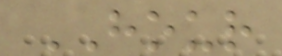HOUR
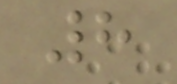8
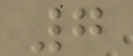7
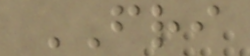FRI
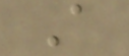A
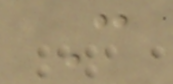C
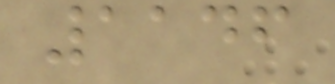1146
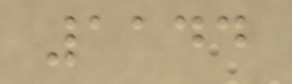1144
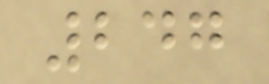247
